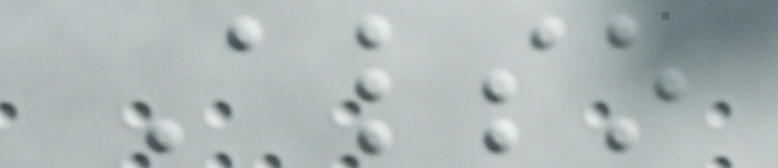Also
